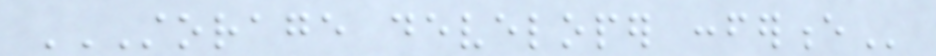STORAGE DEVELOPER CONFERENCE
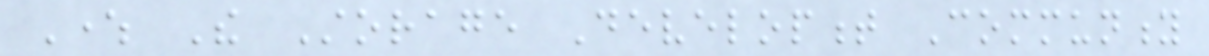Where The Storage Development Community
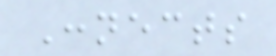Connects
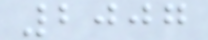2007
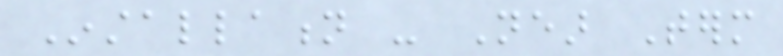Installation - Near Term
